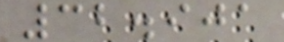32.901
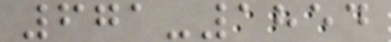671-1854
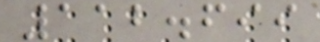112.699
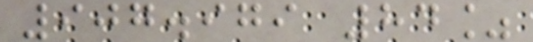907.979 84%
